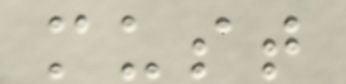must
